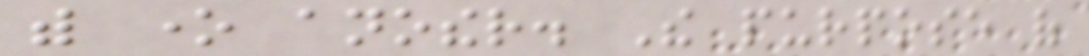with one another. The purpose of
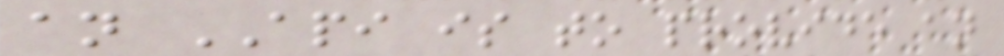an API is to provide an
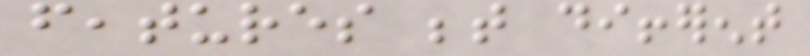features between different
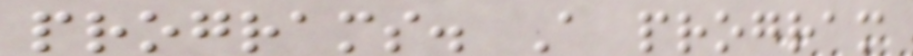programs. A program
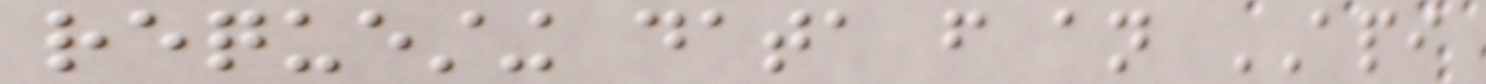requesting data from an API
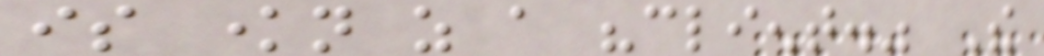is known as a "client." The
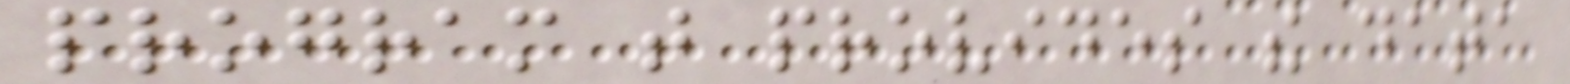program that provides the data
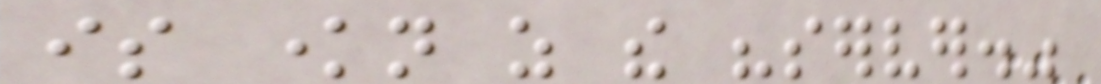is known as the "server."
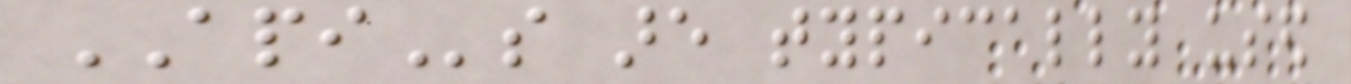APIs are typically used
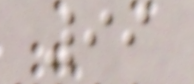99
